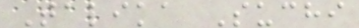Talika Suchi
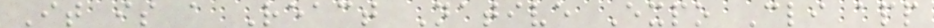It is a React Native Expo Cli app
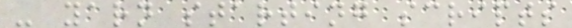- yarn starting scripts
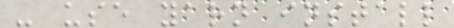- use yarn install
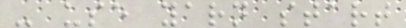- use yarn start
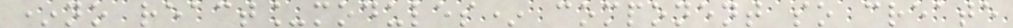*no react_modules* component so create
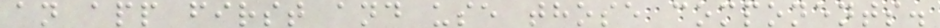an app first and use those components.
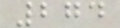274
